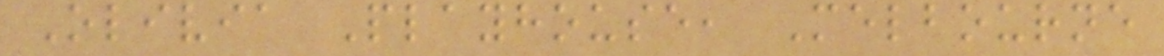Olivia Playhouse, Melbourne
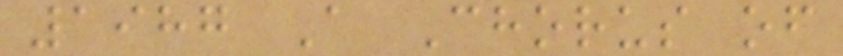1987 A Chorus of
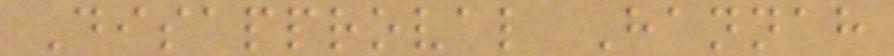Disapproval Hannah
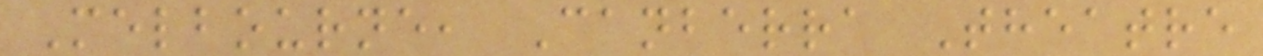Melbourne, Canberra Theatre
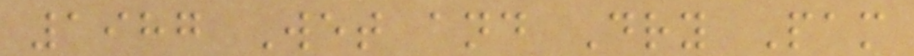1987 Wet and Dry Pam
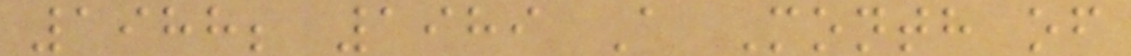1988; 1989 A Month of
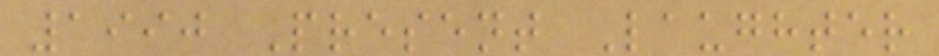1990 Present Laughter
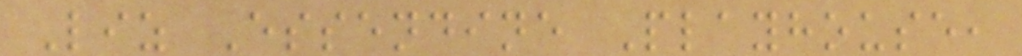Liz Essendine Playhouse,
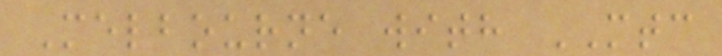Melbourne with MTC
